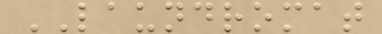LAUNDROMAT
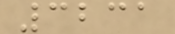3231
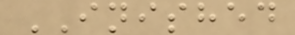INISHED
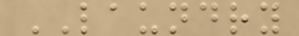LAUNDRY
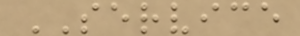SERVICE
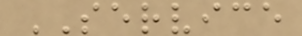SERVICE
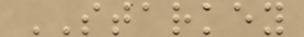STARKEY
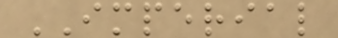IMPERIAL
